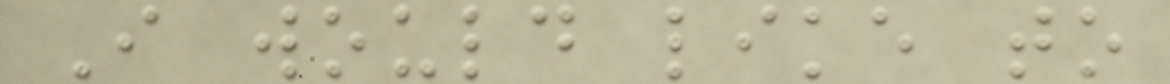I would like to
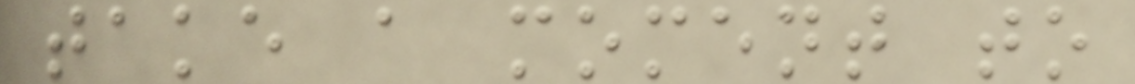take a moment to
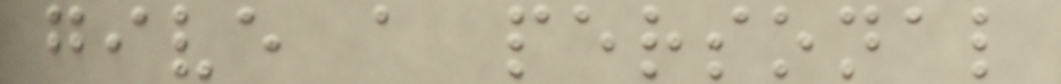give a personal
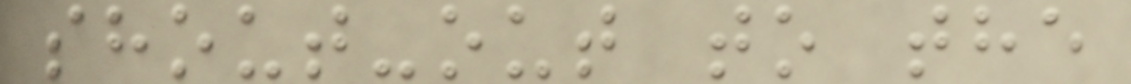shout-out to the
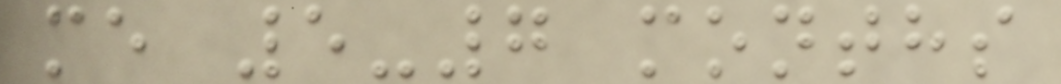me 5-7 months
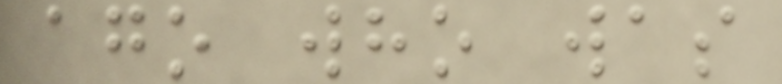ago who was
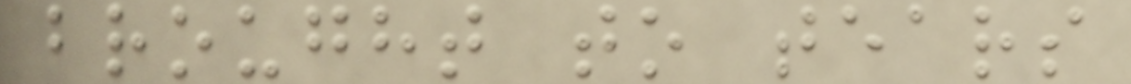brought to tears
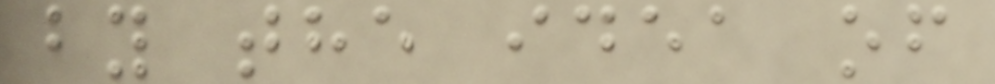by the idea of
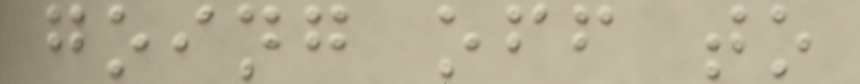going off to
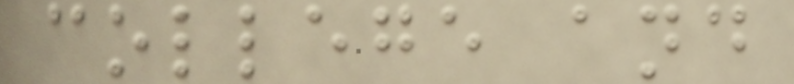college and
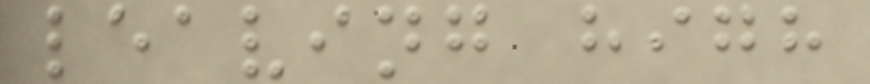leaving high
